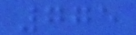775
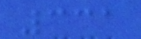331
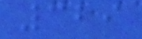329
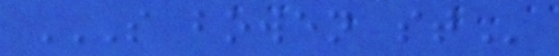S BOWEN ST
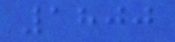1800
